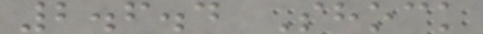2.6.4 Shock
